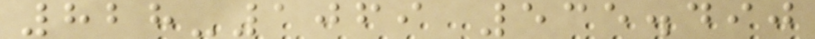828-1069 535.490
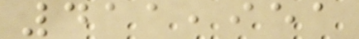411,951
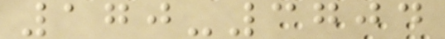170-3704
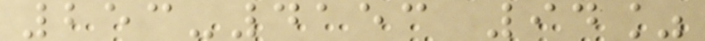253-4153 94%
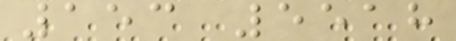153 5518
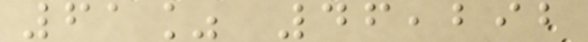61% 46,292
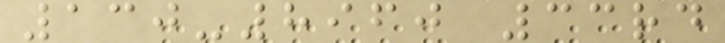130-8960 33rd
